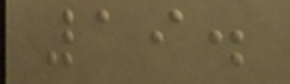19.
